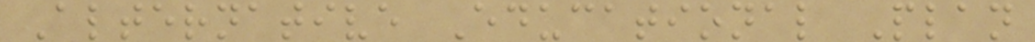Alternative Educational Plan
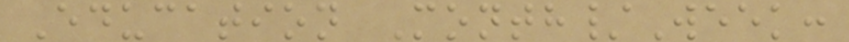Education Month/Week:
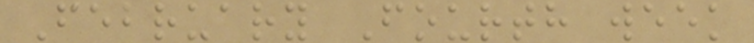February Fourth week
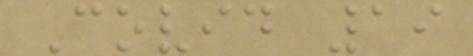Covid 19
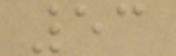53
